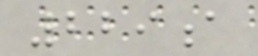229a
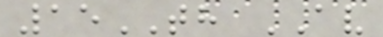15TH AV
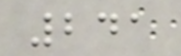241
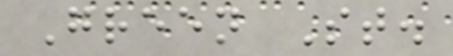Green St.
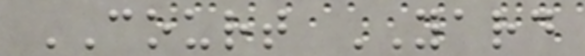COURT YARD
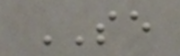SE
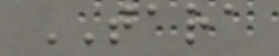TARA
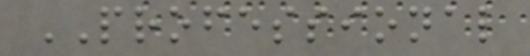PROFESSIONAL
